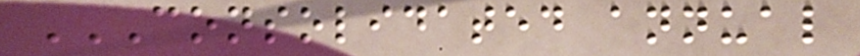CONSOLIDATED ANNUAL
